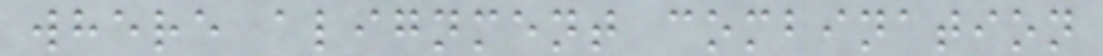where alignment combination
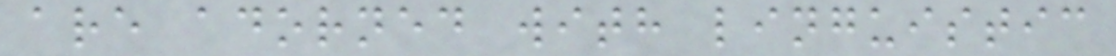are adorned with linguistic
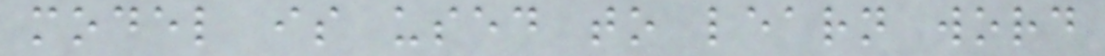model is used to learn word
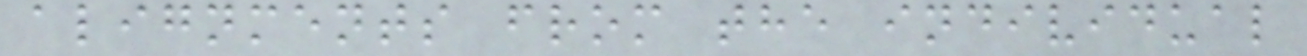alignments from the individual
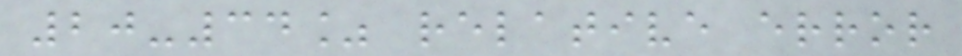20-34% relative error
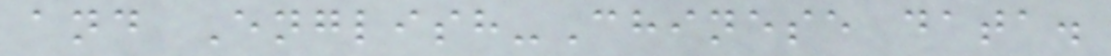and English-Chinese data.
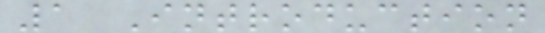1 Introduction
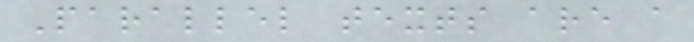Parallel texts are a
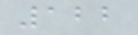122
